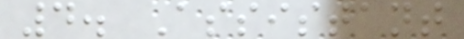4. Assistant
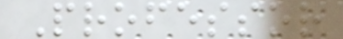Professor
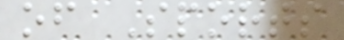of Sports
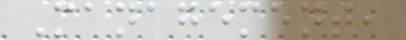Management,
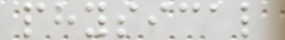physical
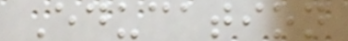Education
